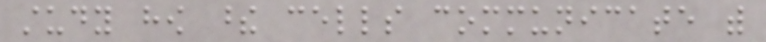study how these cells communicate with
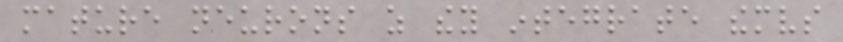mature neurons as they integrate themselves
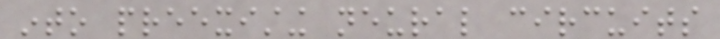into preexisting neural circuits
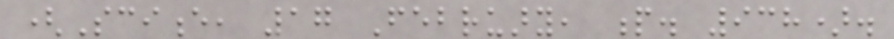(Science, 17 February, p. 938).
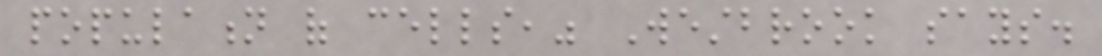population of cells," Westbrook says.
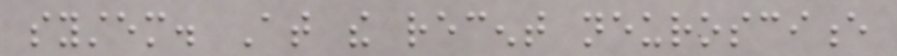system. At the recent neuroscience
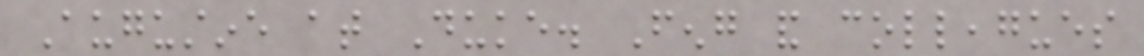Augustine at Duke. Feng and colleagues
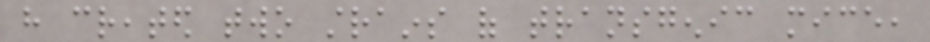have created two strains of transgenic mice,
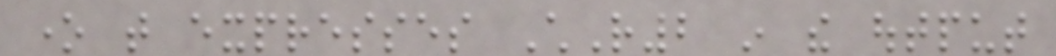one that expresses ChR2 in the output
